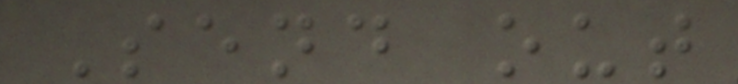Send out
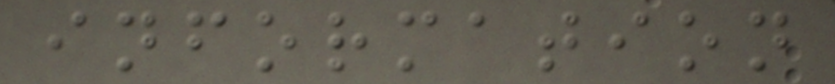information
